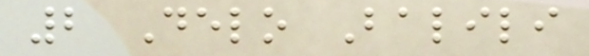2 Delo Balili
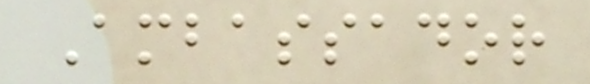Ambassador
